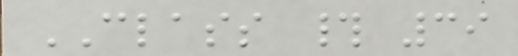CLASS # 39
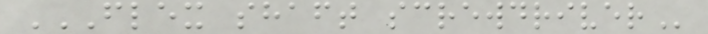FLEX SHAFT SCREWDRIVER
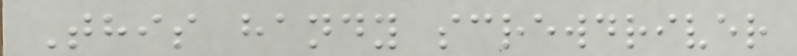This handy screwdriver
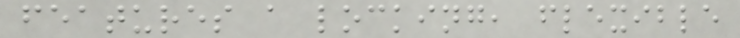features a locking, flexible
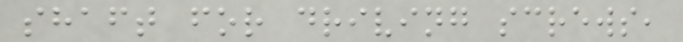shaft for driving screws,
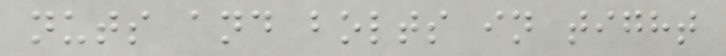nuts and bolts in tight
